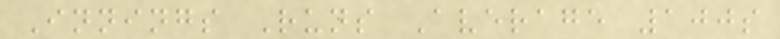Innings Runs Average 100s
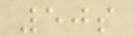50s
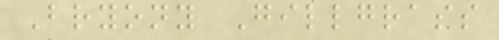Bryony Gillgrass
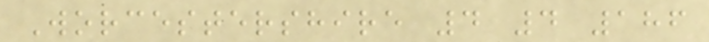Worcestershire 4 4 186
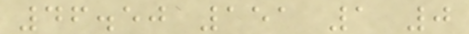46.50 151 1 0
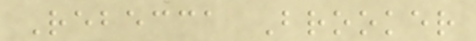Rebecca Brooker
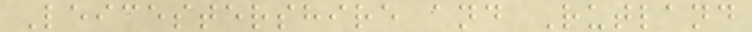Leicestershire and Rutland
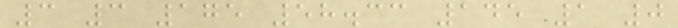3 3 175 58.33 145 1 0
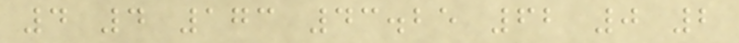4 4 173 43.25 62 0 2
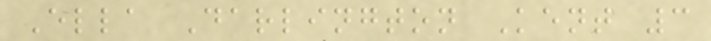Ella Darlington Kent 3
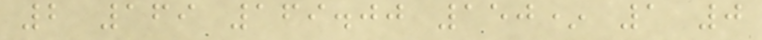2 169 169.00 150* 1 0
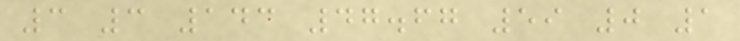3 3 143 47.67 59 0 1
